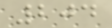204
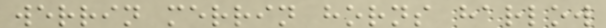werrin merrin horns harlow
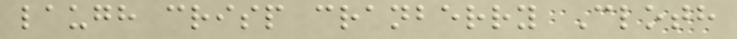laugh crisp cranberry Cloth
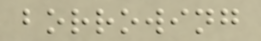borrowing
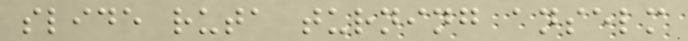slide ruta turning anselm
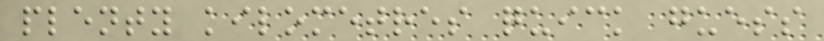plenty kilometres quick guess
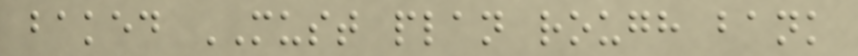baked MUST plan rough bank
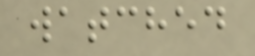watched
